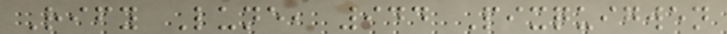Rify Lune, 944 Pixquigwen
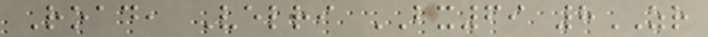Road, Velri BX69 8ZR
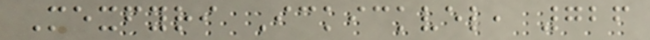Mexfyri Ickickvel, 726
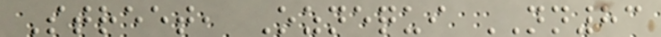Street, Oznequi NN83
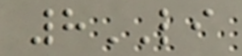8LI
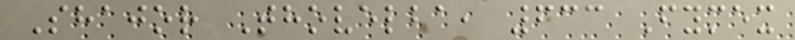Shajor Thovelba, 633 Fymex
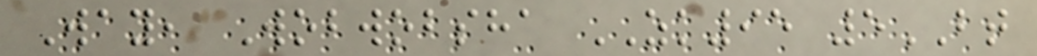Way, Wobwobsha ZK95 5BT
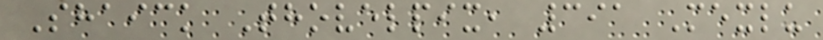Shaick Thovelpix, 391 Mexlu
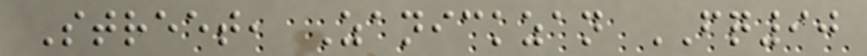Street, Zanickzan FQ90
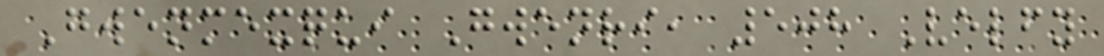Gwenmexqui Gwenri, 508 Velfy
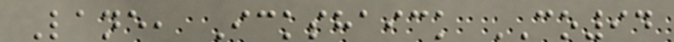Lane, Ickshaick CO94
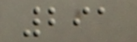291
